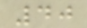40
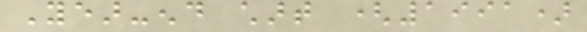Year-end chart (1991)
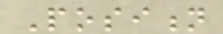Position
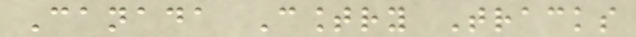Canada Country Tracks
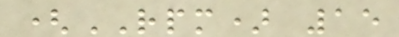(RPM) 15
